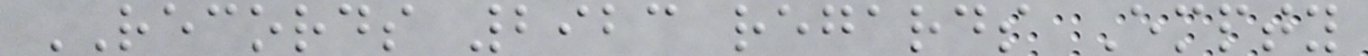RECORDS 2923 regards Empty
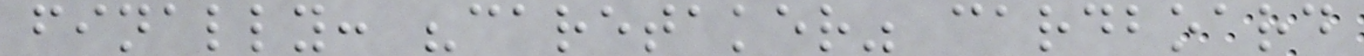finally: "caretaker" cardboard
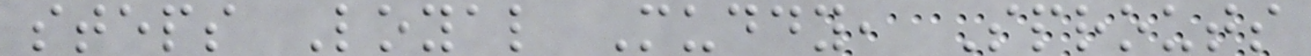steps Loyal Muddy, Sprouts
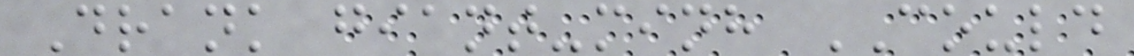Drank giant-minh COULD
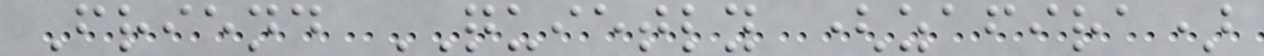Friend QUIETLY (zafira)
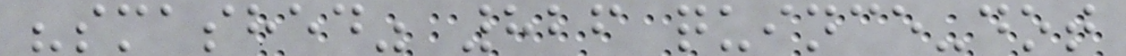"smashed" 826 quince-dot
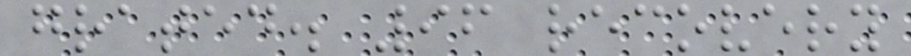grated. 96 recovery
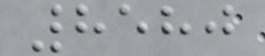8580
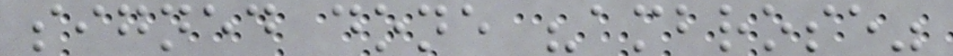signed done "ambrose"
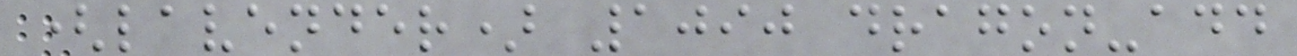(lavender) 1090 dragon-add
